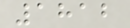1812
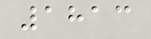1813
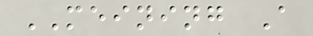MEINING A
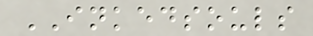INKEDSOULS
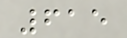615
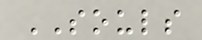SOULS
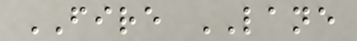FIRE LANE
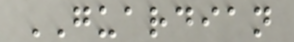GUARDIAN
